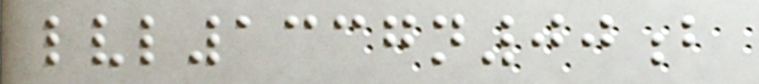lvl1337n00b
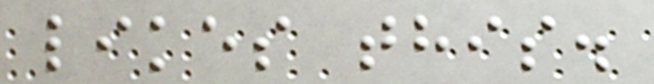likes this.
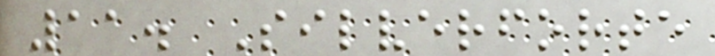11. Silverforte
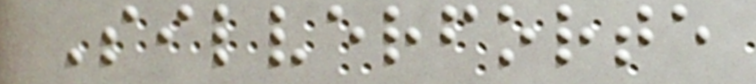Silverforte
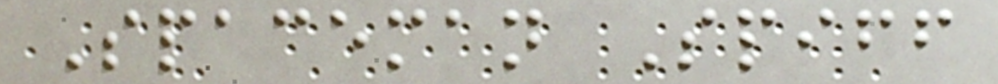Spaceman Spiff
